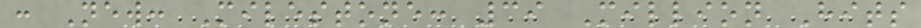: New: Milestone: 39 Million Hits
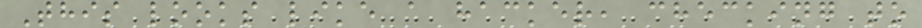This looks like a hacker, checking to
